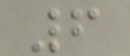6
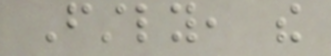Firstly, the
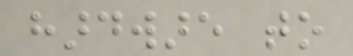hardware to
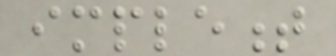implement
